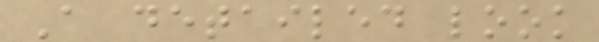A detailed look
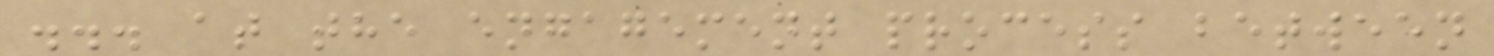... at the engagement process between
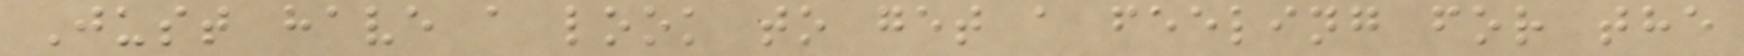Just have a look to get a feeling for the
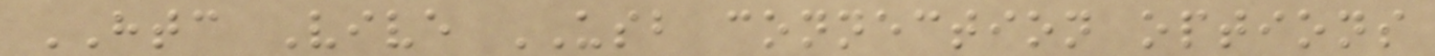HTC Vive USB connection options
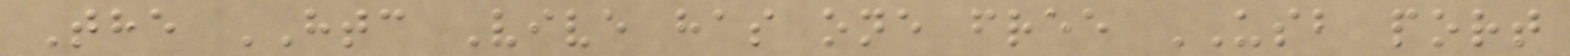The HTC Vive has one free USB port
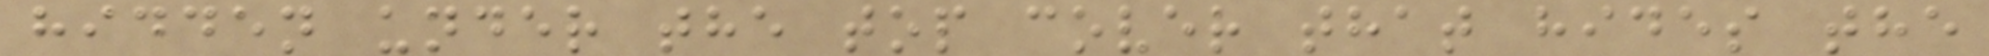hidden under the top cover that hides the
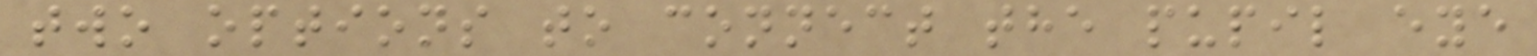two options to connect the pupil eye
